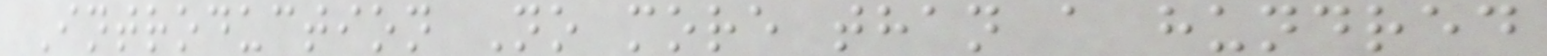Introduction No more than a hundred
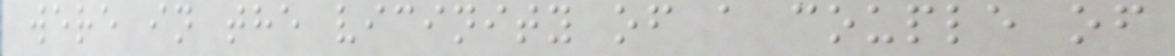were in the vicinity of a couple of
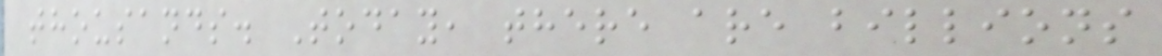thousands. Today, there are billions
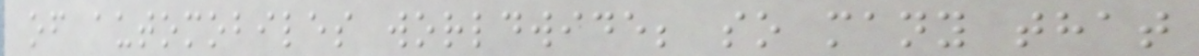of automobiles worldwide; so many that
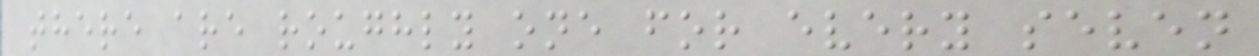there are roughly one for every seven
